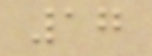17
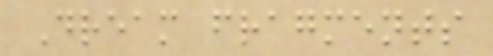Dream fragments
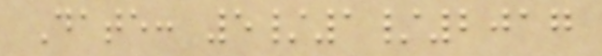Date: 5/1/2017
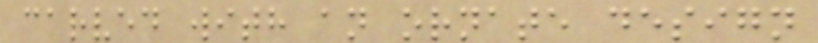carved with an ornate design
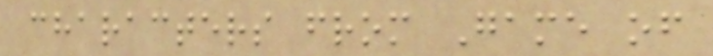characters from Game of
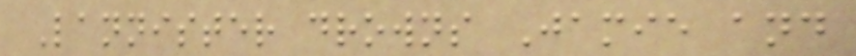Lannister drowns Jamie and
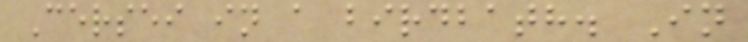Cersei in a birdbath. In
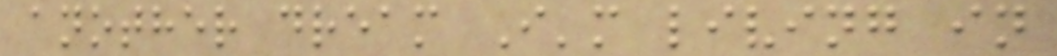another dream I'm living in
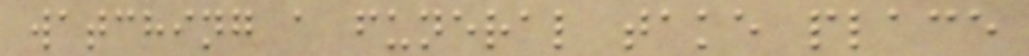watching a funeral take place
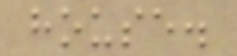house.
